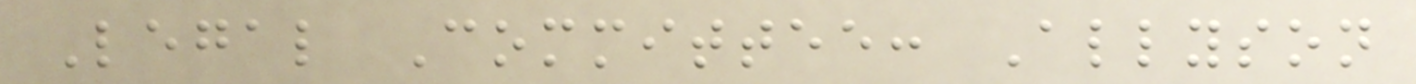Legal Committee: Allyson
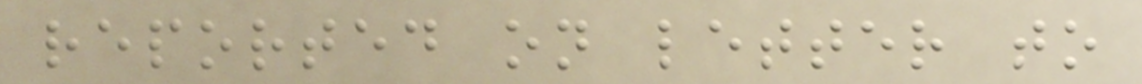reported on letter to
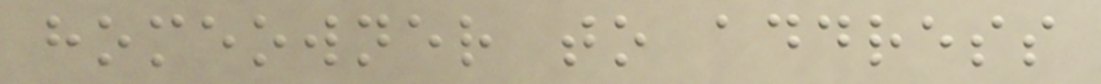homeowner to address
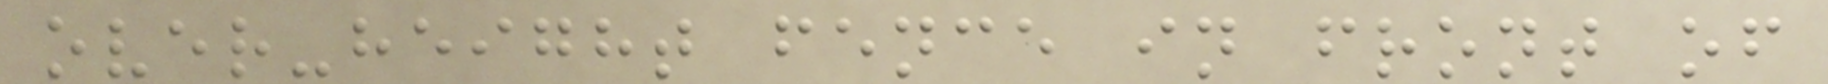over-height fence in front of
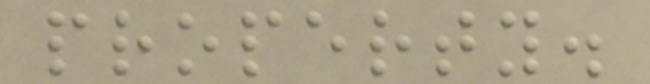property.
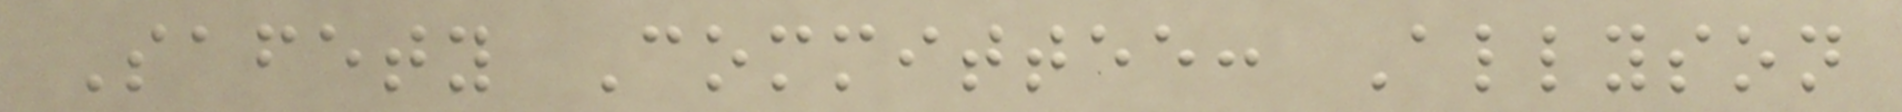Safety Committee: Allyson
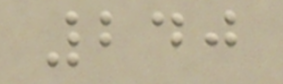240
